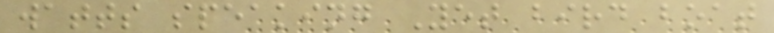watts speaking Yet bird boat
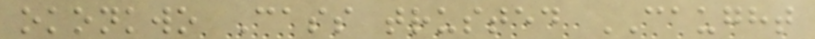okonkwo Cass trusted CAUGHT
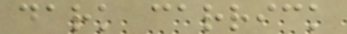dark carrick
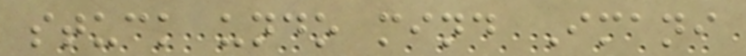stuck undo mind Imani
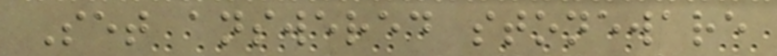Set answered stoneware
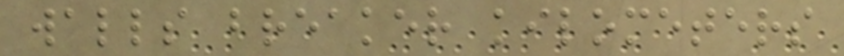walls breaker kilometers
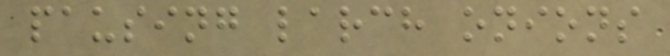pausing larch onions
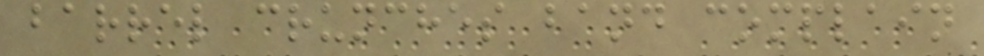barrel crunches band complain
